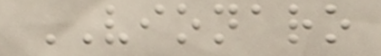VIONARO
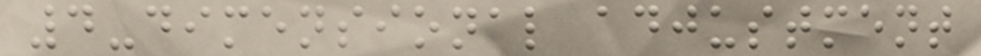4-dimensional adjustment
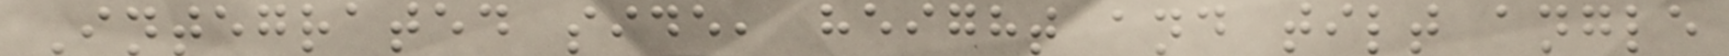Integrated side, height and tilt angle
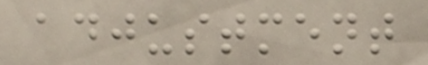adjustment
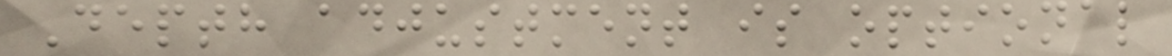Depth adjustment is optional
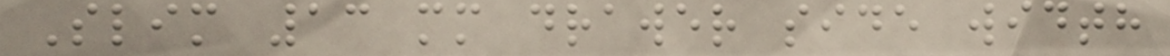Slim 13 mm drawer side width
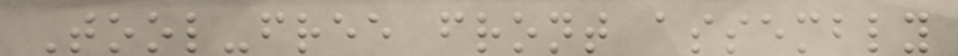Tool-free front assembly
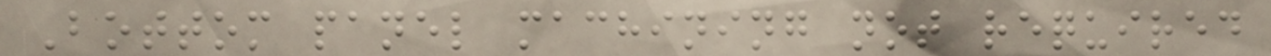Bottom panel machining not required
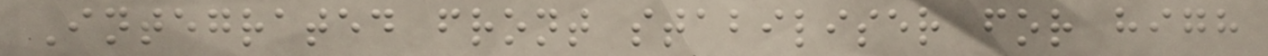Integrated front stabiliser for high
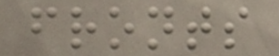fronts
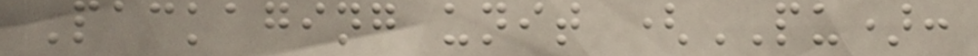Packaging unit (PU):
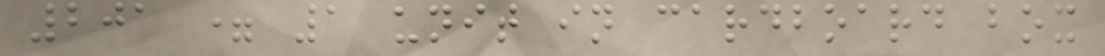201 = 1 unit in cardboard box
